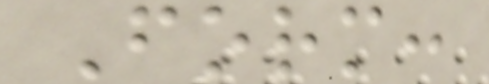Form:
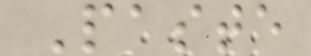Paste
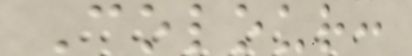Colour:
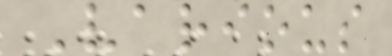Various
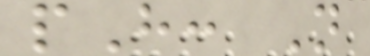pH: N
